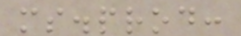ms.prod:
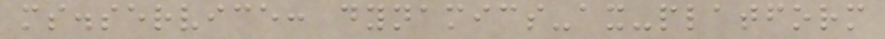ms.service: dynamics-ax-platform
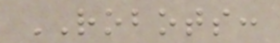ROBOTS:
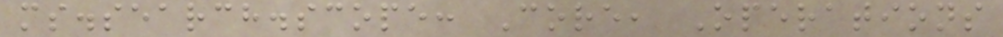ms.search.scope: Core, Operations
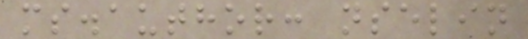ms.author: nselin
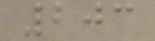203
